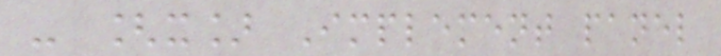- [x] Implement panel
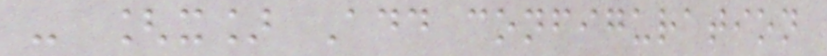- [x] Add configuration
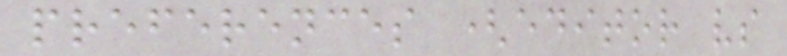preferences (editor vs
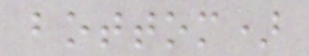bottom)
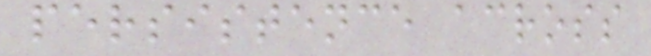persistence across
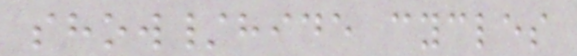show/hide cycles
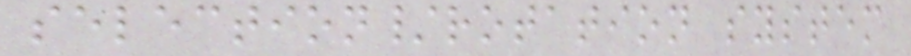selection/rotation system
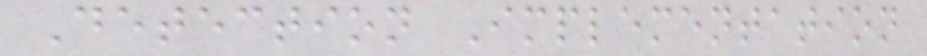Detection Implementation
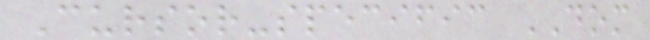Cursor-specific DOM
